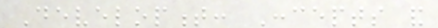Development: Concepts and
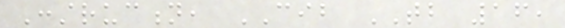Construction, CIB TB 16,
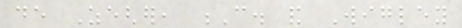de Zegher, C. and Wigley
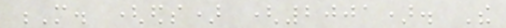M. (eds) (2001). The
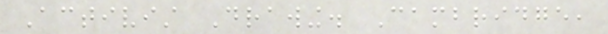Activist Drawing. Cambridge,
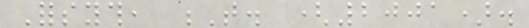Forsyth, T. (2001).
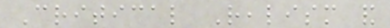Critical Realism and
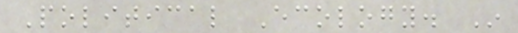Political Ecology. In
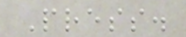Press.
